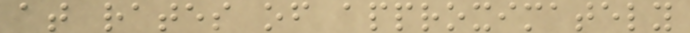at rates of approximately
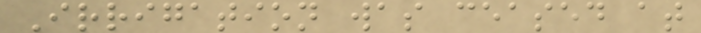Irrigation was ceased at
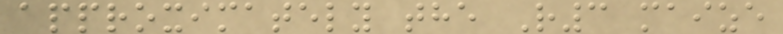approximately the R3 maize
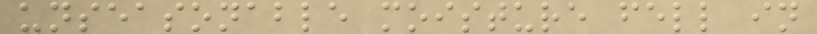unseasonable moisture fell in
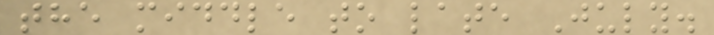the middle to late July.
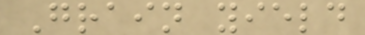Grain yield
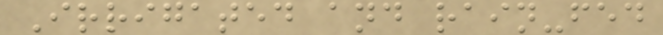Irrigated and rain-fed
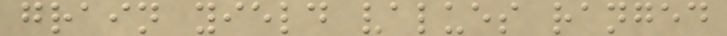grain yield values ranged
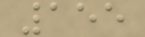155
